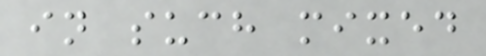in such mixed
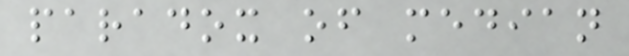paradox of median
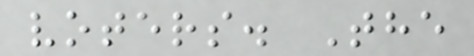voters. The
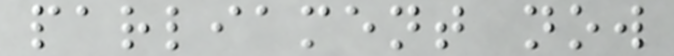parliament now
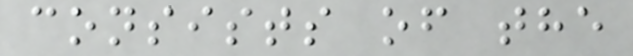consists of the
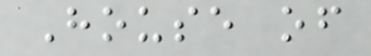House of
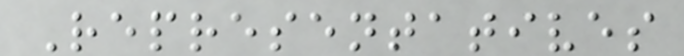Representatives
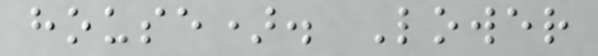house). Lower
